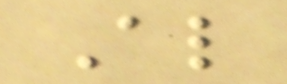Al
